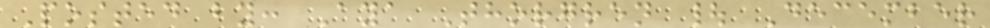Posted by: Aya Thorgren | December
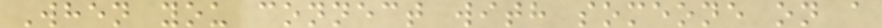When you connect with someone on a
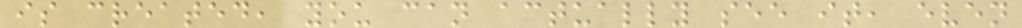is created, you can actually see it, even
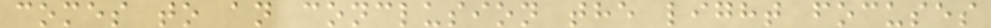comes to an conclusion the light focuses
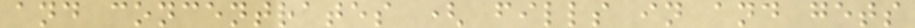and concentrates ( fills in and gets
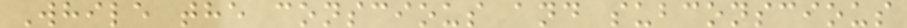While the conscious and subconscious
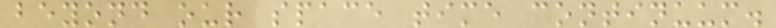beyond our space time continuum.
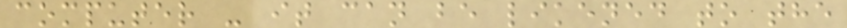computer - it can be likened to the
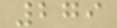279
